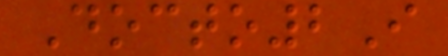Docto2I
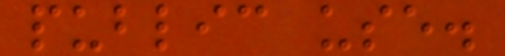public use.
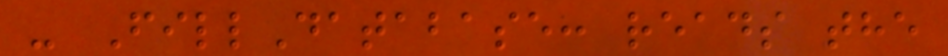- FillDatabase: reads the
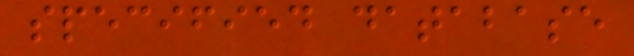specified database
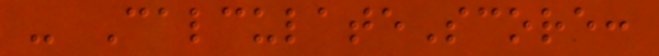- CalculateScore:
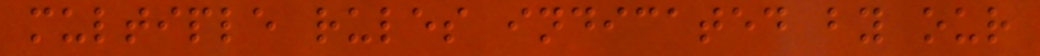multiple rules indicated by our
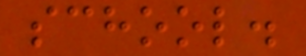school.
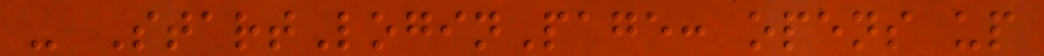- StartLoginPage: opens up
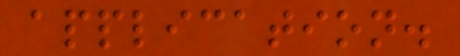application.
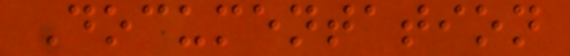Documentation
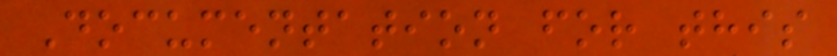Documentation for this
